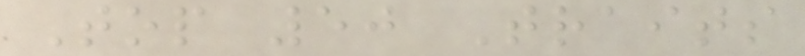Top 50 Traits
